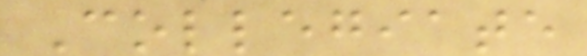Collegiate
